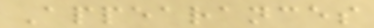Appearances
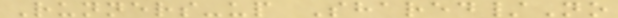Runners-up Shared/No
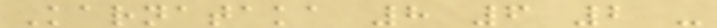Karnataka 8 6 2 -
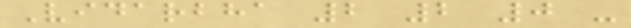Vidarbha 2 2 0 -
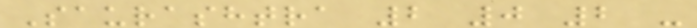Saurashtra 2 0 2 -
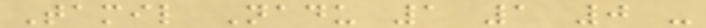Tamil Nadu 1 1 0 -
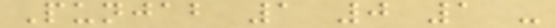Punjab 1 0 1 -
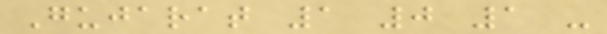Gujarat 1 0 1 -
